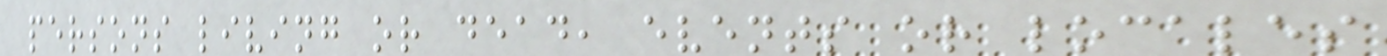persons living or dead, events or locales
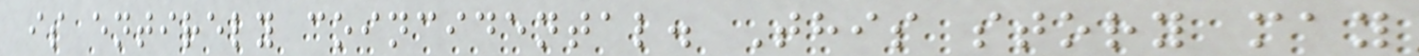is entirely coincidental. This story may
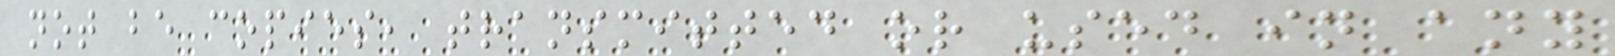not be copies, transmitted or used in any
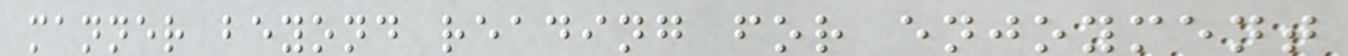manner beyond reading for enjoyment
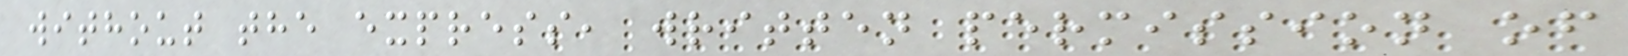without the express, written permission of
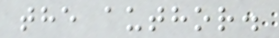the author.
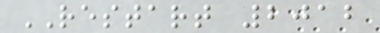RESTART 2012
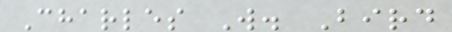Charles W. Bird
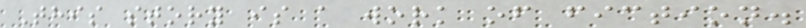This story is a work of fiction.
